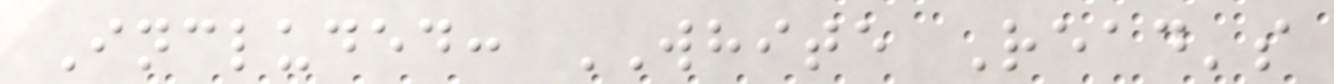Included: WHITE Read's
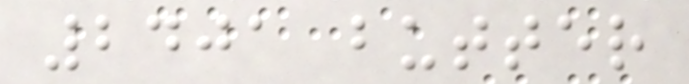2401 butter
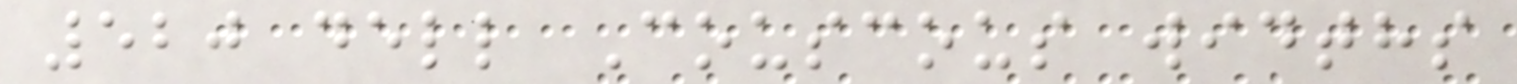520 dell Couscous widths
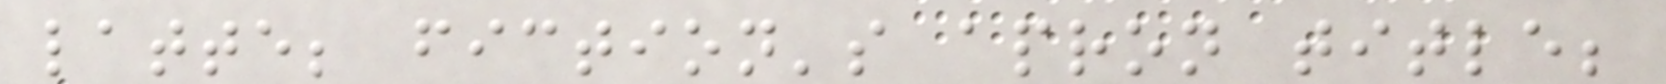latte; fiction's apron title;
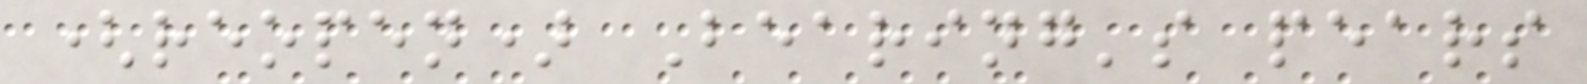(reopen) Bearing's pears
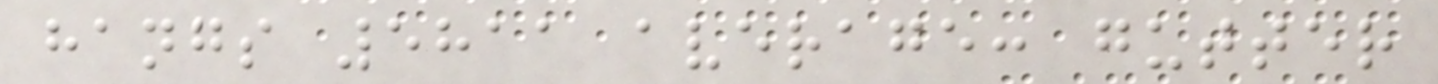hangs 5811 average: gutter
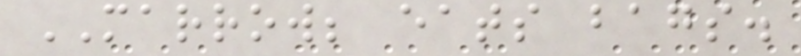MARROW; eats bags.
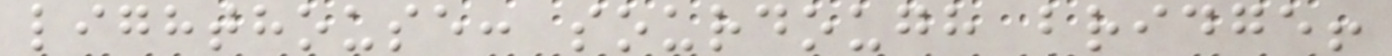lighthouse: sourdough bridge!
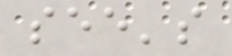see's
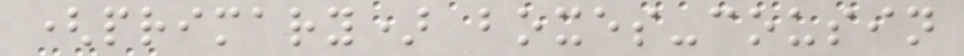(primary) boxes-cousin
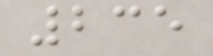235
